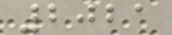2021
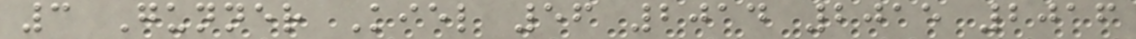3 Gunner Kiel 56 2014 2015 2016
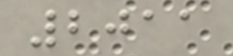2011
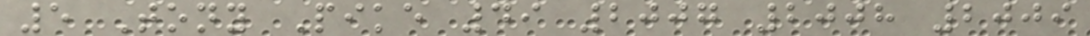5 Tony Pike 49 2007 2008 2009
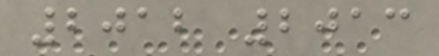2012 2013
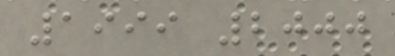1999 2000
